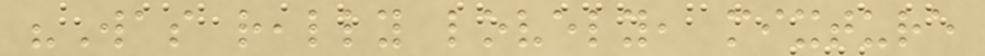"Was really lovely, mixture
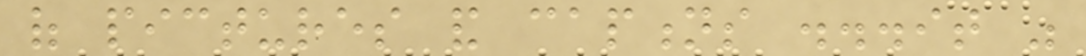of pictures and captions ...it was
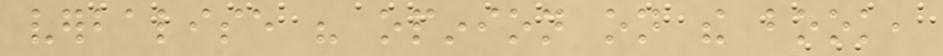verbalise his opinion on the book,
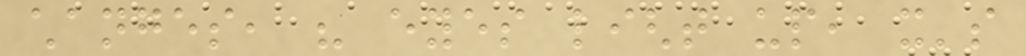changes, his eyes light up, it's
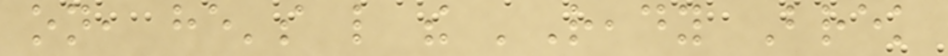on, he's like the 'Ready Brek
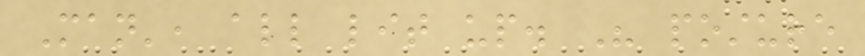Man', all lit up. His posture
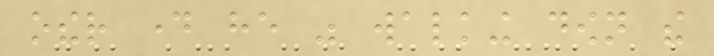other day he was walking down the
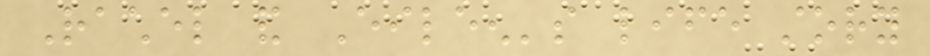Rachel and Eileen's life story
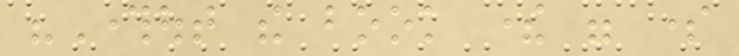"Throughout the book there were some
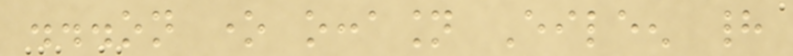...on one occasion Eileen had
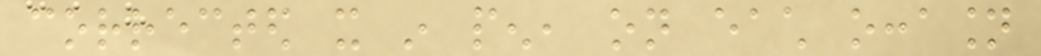corrected it in pen, on each occasion
